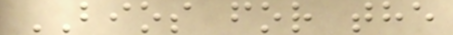BIOS for the
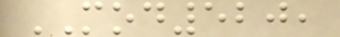MOD520,
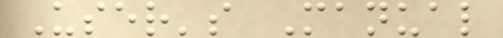User's Manual
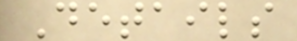Details
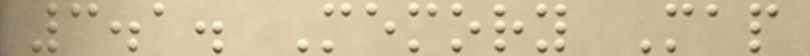3.1. Memory Map
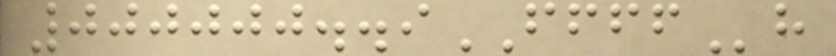000000..9FFFFh
